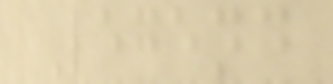Legend
